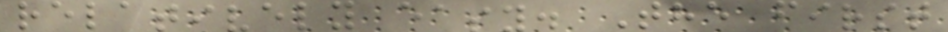relatively easy. The first
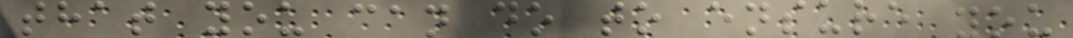that you can do to ensure you
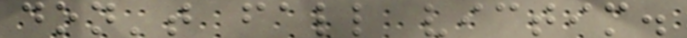don't fall victim.
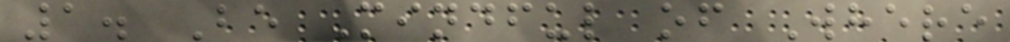1. Be Mindful of Where
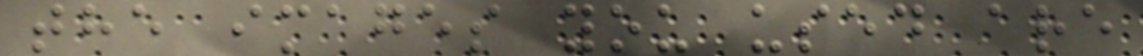the images you used are
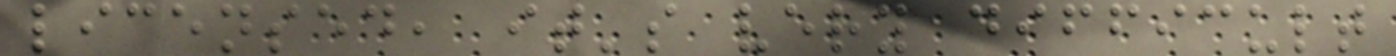licensed, it's very difficult
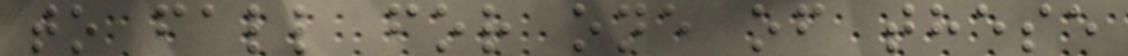to fall for one of these
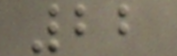22
